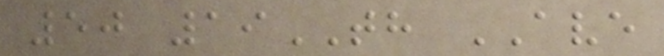50 19TH AVE
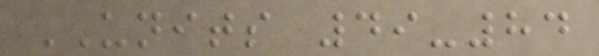UNITS 49-84
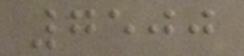7500
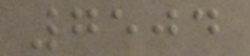7504
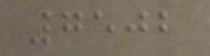7502
